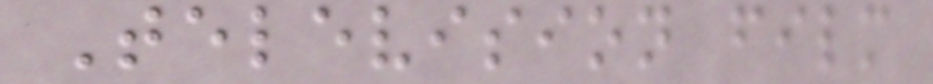Television film
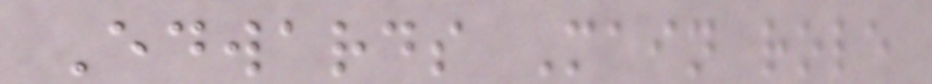Edwards Main role
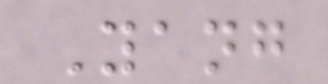Yang
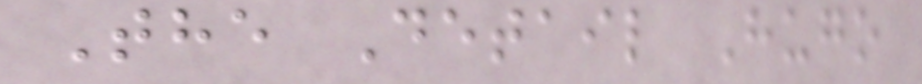The Detail Hugo
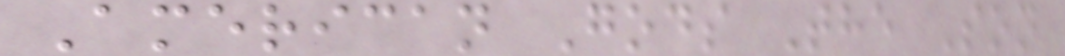American Gods The Son
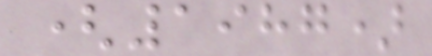(1987)
